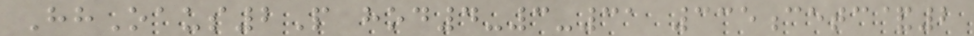HhOaus2P hod4-3-31 335cetc&2
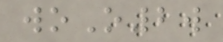woO2w
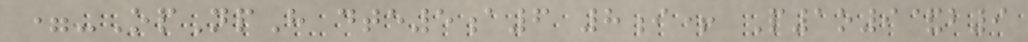=-OpNpH dte5a6 8i+ P1o9&b9
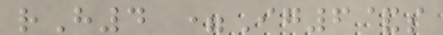rH4 =Ig6&s
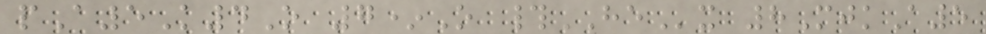pA5K4O 7*O #HEx 8MjkA5
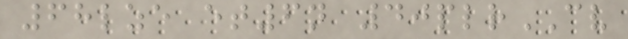68lze et6n 40plrCV
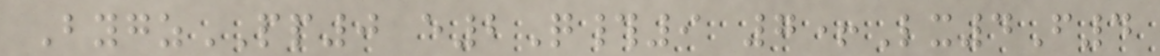BygzPP0 e2Q#9 7+Lx4F4
